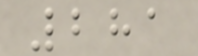281
